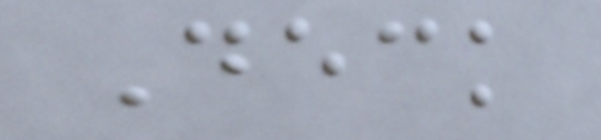Deck
